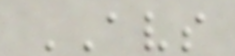AVS
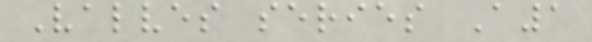Valves series A1
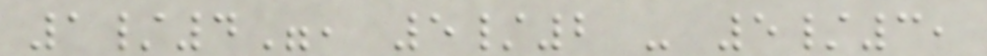1/4", 5/2 - 5/3,
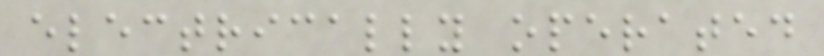electrically operated
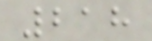218
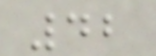42
